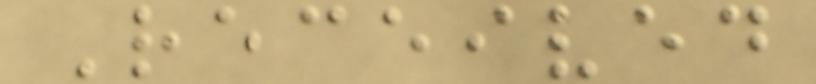Received
